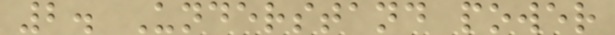2. Understand power
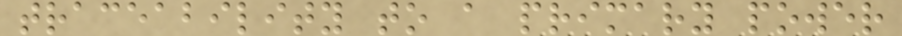traceability to a primary power
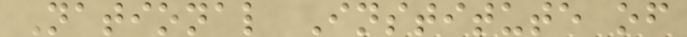National Institute of
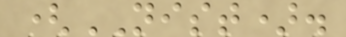(NIST).
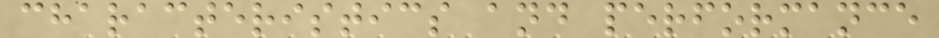characteristics and performance
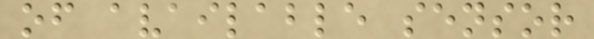of available sensor
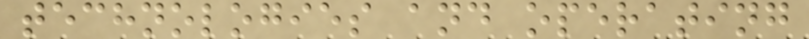technologies and operating
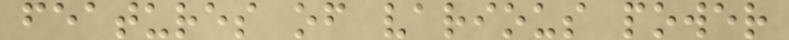features of various power
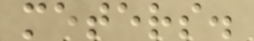meters.
